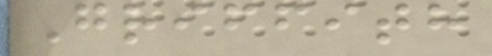Griffith
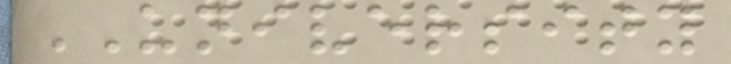UNIVERSITY
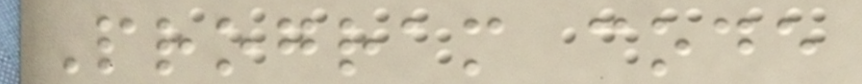Program code
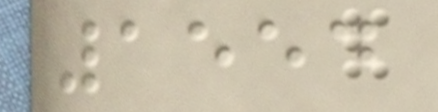1554
